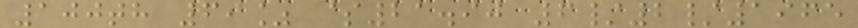100th 69% $21.90 6/2/1965
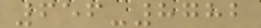656-8782
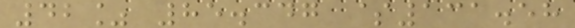42% 85.347 $131.58
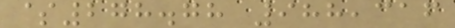$278.78 988,316
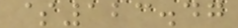$123.47
